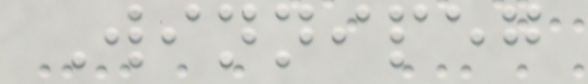Winnipeg
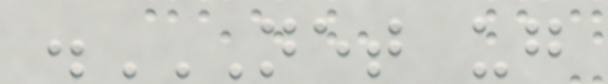.NET UG
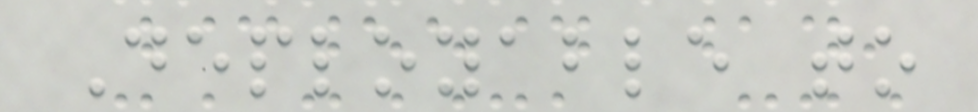Deployable to
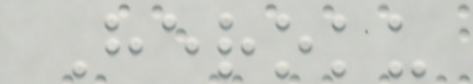Heroku
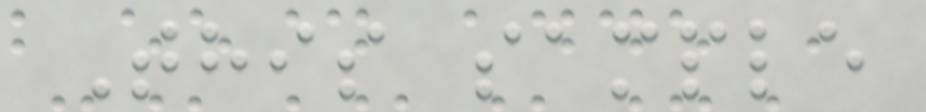This sample
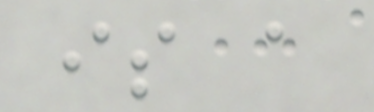is a
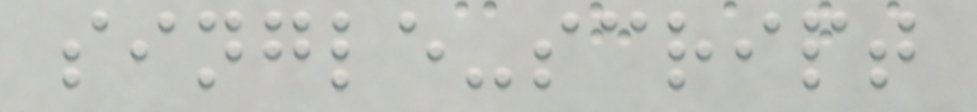single-script
